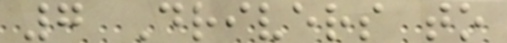7 Drivers to
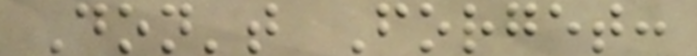Don't Forget:
